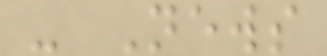- News
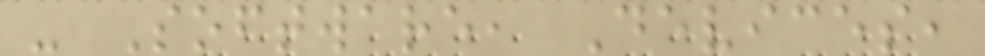- Software, Devices,
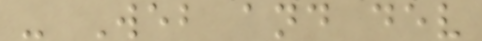- Web and dev
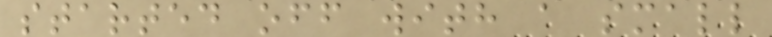started off with a small
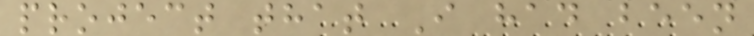project that I had been
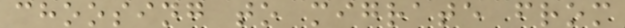choosing to migrate from
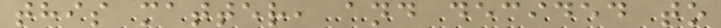this matter, and decided to
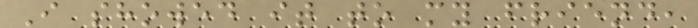I showed it to my friend,
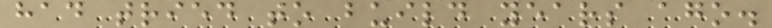had tried to build years ago.
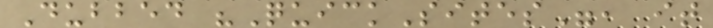Dubbed "QuickSites", it
